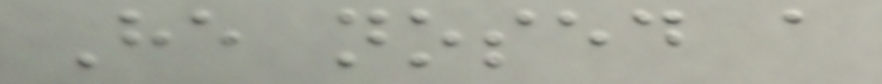He nosed a
